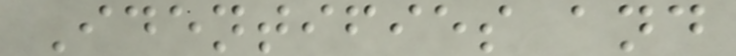Identifies and
